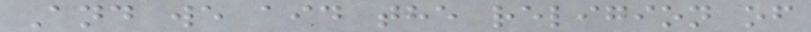And we aid the religion of
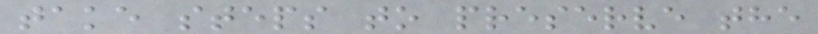take steps to preserve the
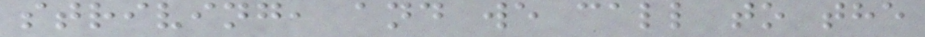striving, and we call to the
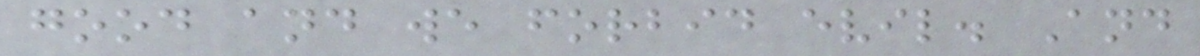good and we forbid evil. And
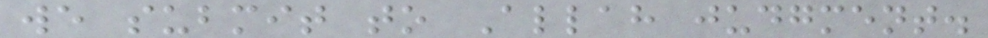we submit to Allah judgment.
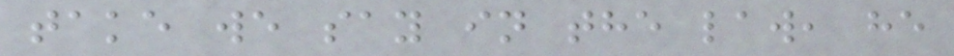take we say in the law, he
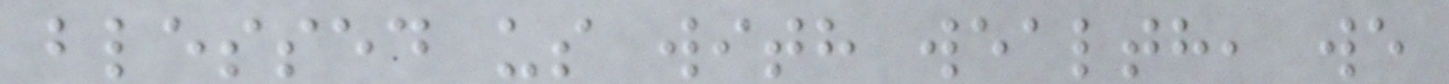blessed us with wealth, we
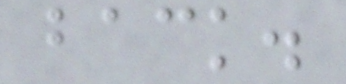back.
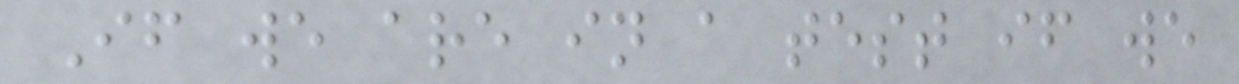If we are in a test if we
